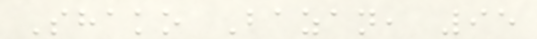Shako Bazan, 95
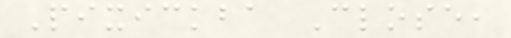Pixickba Close,
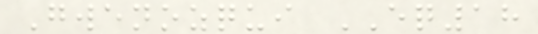Gwenozqui EQ18
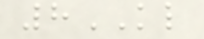8KL
